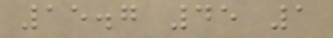15.7 45 1
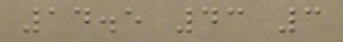14.5 43 3
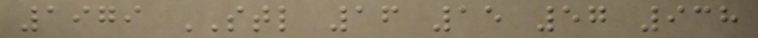1979 STL 16 15 57 938
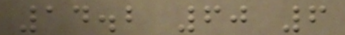14.2 60 6
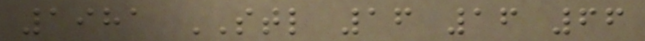1981 STL 16 16 66
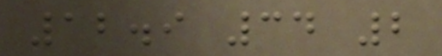12.9 34 2
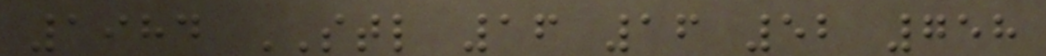1984 STL 16 16 52 758
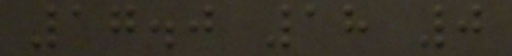17.0 18 0
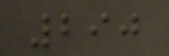290
